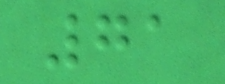71
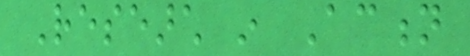Research in Action
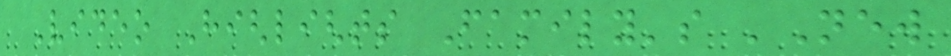Video Highlights Family's 'New
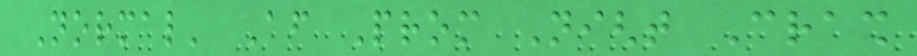Normal' After Prom Night Crash
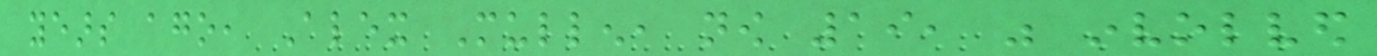years ago, Alex Mullen, now 19, was involved
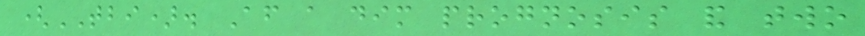(TBI). After a dim prognosis and two
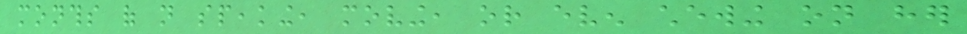months of not speaking, moving, or even chewing on her
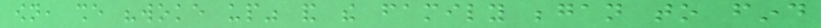own, she "woke up" and the family began to find
